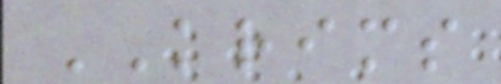KRIMS
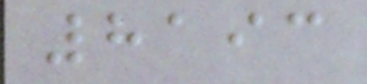8193
